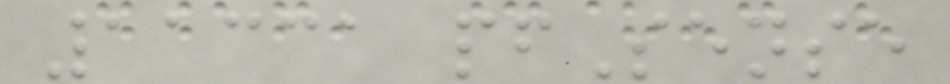11331 pfSense
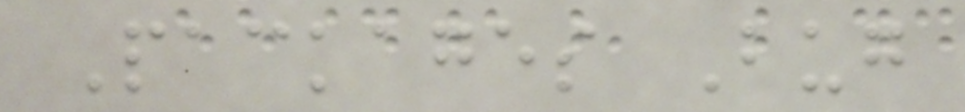Packages Bug
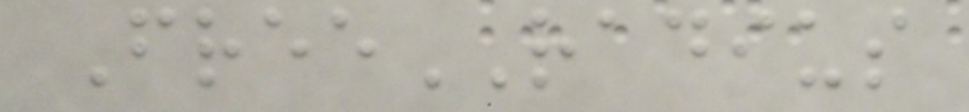FreeRADIUS
